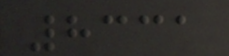8331
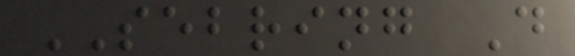SEBRING D
